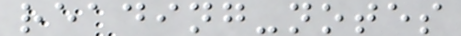reading-notes
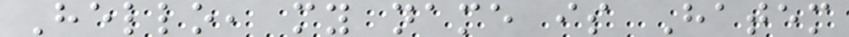Hello, my name is Hatem
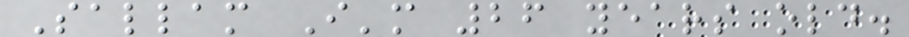Sallam I'm 26 years old.
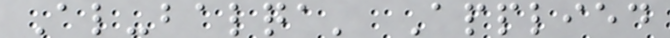Al-balqa' Applied
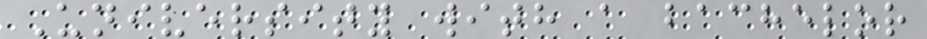University with a bachelor
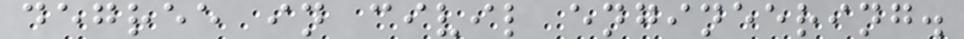degree in civil engineering.
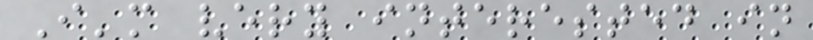I'm very interested in
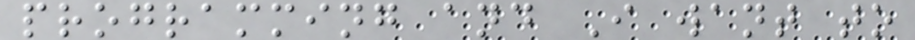programming and I want to
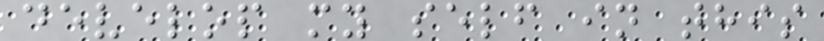develop my self in this
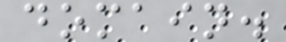domain.
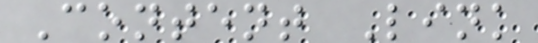Content Link
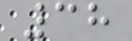38
